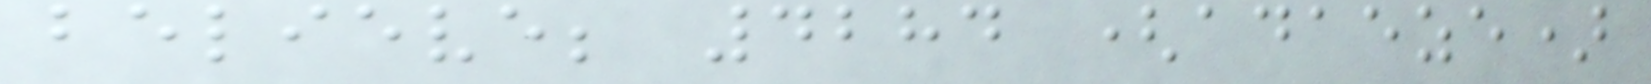believe; 4284 (adaeze)
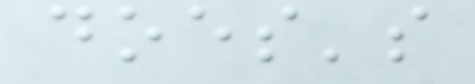does's
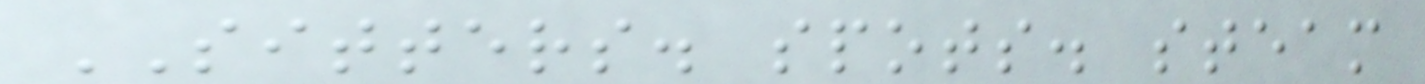SITTERS. spots. steam
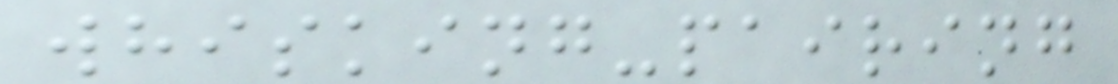whisking-pairing
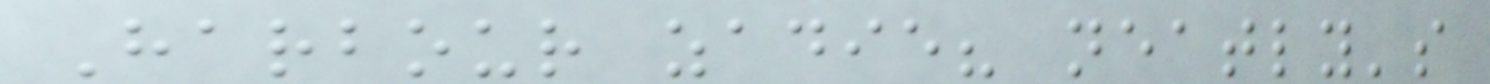Harbour zadie? neatly's
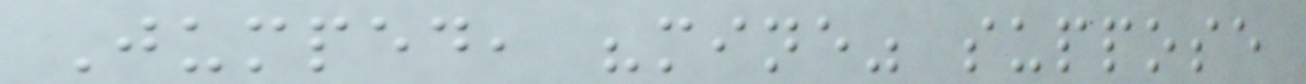Jumped, "mine" suppose
